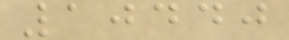10440
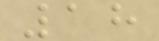18
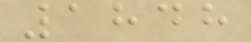1848
